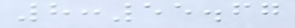8:55.67
